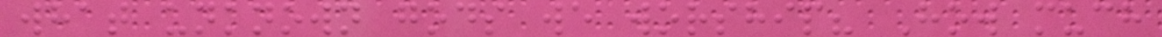what unknown gods we worship? How much
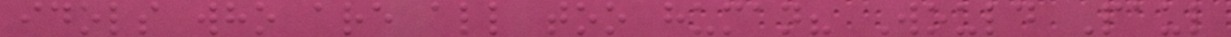idols who are all too human? Would Paul
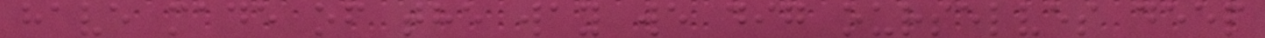have made of the way we dig ourselves deep
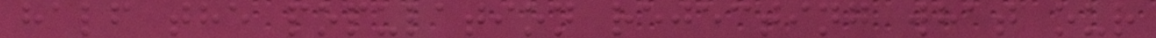half the population rejecting what our
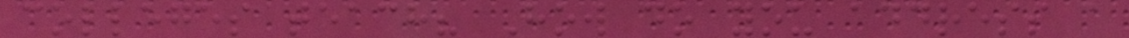colleges teach? How do you address a
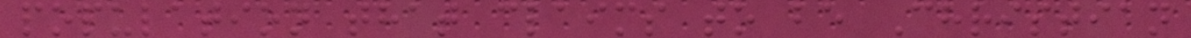population that claims to be Christian
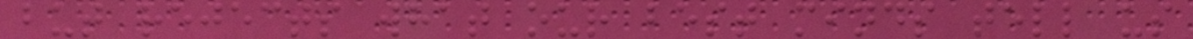but rejects what our best minds tell us
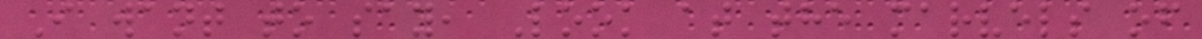I want to say, Look at the marvels of
